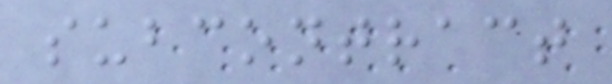subcontract
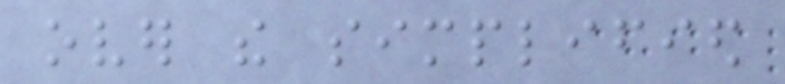over the simplified
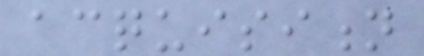acquisition
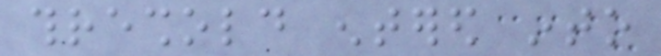threshold entered into
